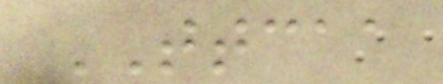TTCAA
